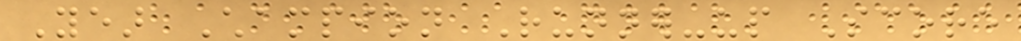Year Champion Runner-up Score
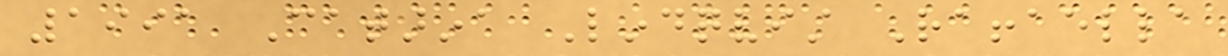1991 Catarina Lindqvist Raffaella
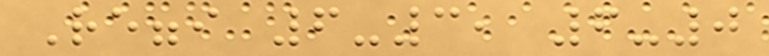Reggi 6-3, 6-0
